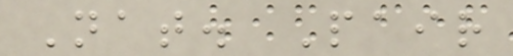Nat. Pair
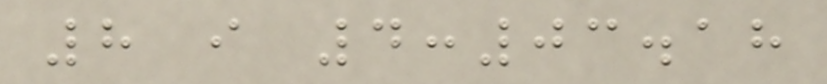8 i 4:03.18
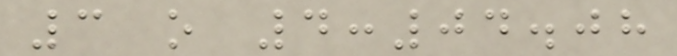3 o 4:04.08
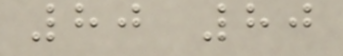80 80
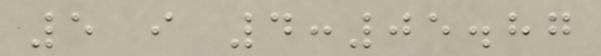5 i 4:05.87
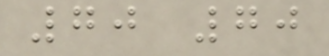70 70
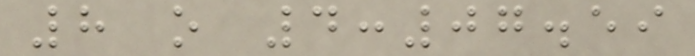8 o 4:07.59
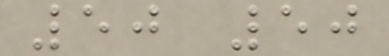50 50
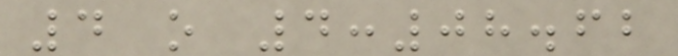4 o 4:08.62
